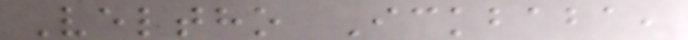Veltho Ickbaba,
